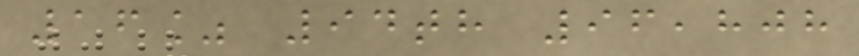16% 94th 96,808
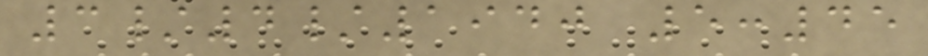3/4/1940 5:45
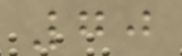70
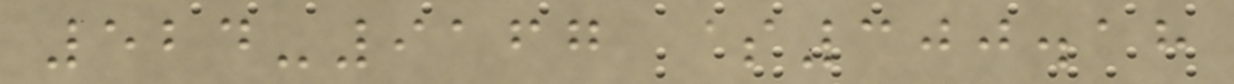524-9167 $300.18
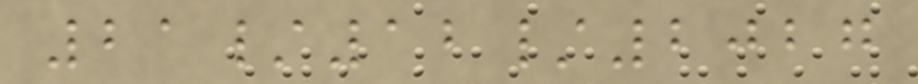21/12/2027
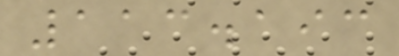113.193
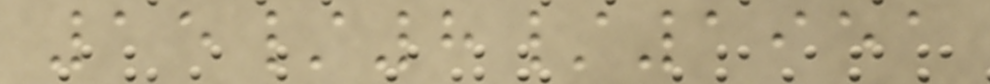15/8/1951
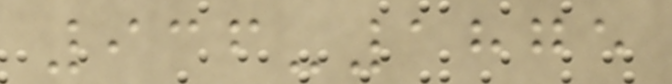936-1875
